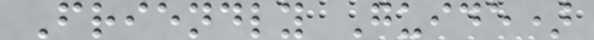Friendly Guide)
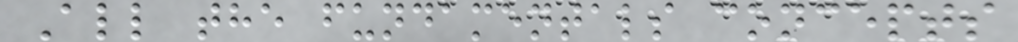All the fundamentals concepts
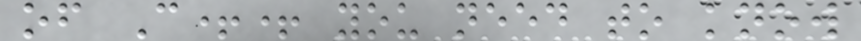of C++ you need to know
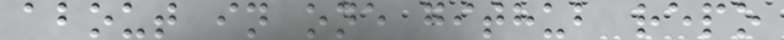about in one github repo
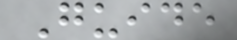Guide
